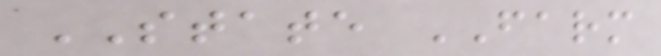STATE FARM
